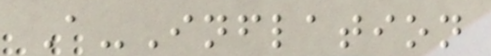A-Inflation
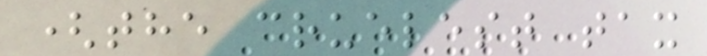(the cruelest tax
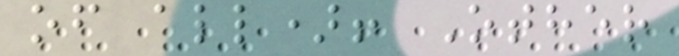of all)! Other
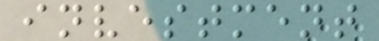investment
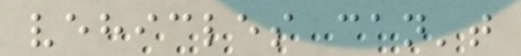vehicles can't
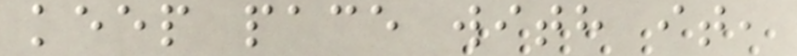keep pace with it,
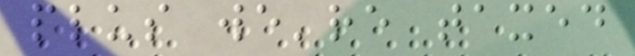plus we're taxed
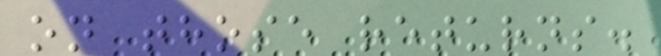on those returns.
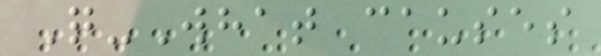Q-What causes
